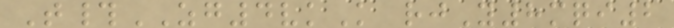T#ZG4vkK rjY8mqi2
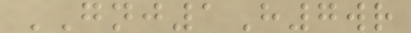GNJ1H7wr
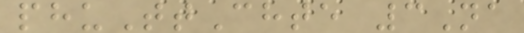phuTtChte 3Na
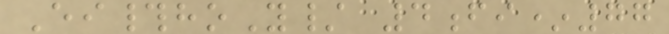Ei#hoY/ 4fi*77
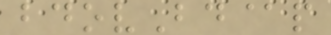bdovBd@p
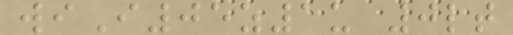wiI05z1u 0lt
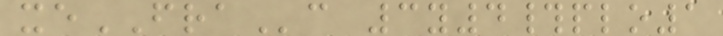xeFRAc 3y4#plo1
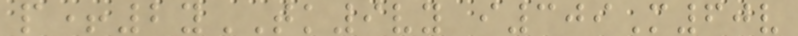p+2yTK9vy i309M60v
